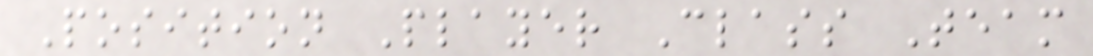Position Player Class Team
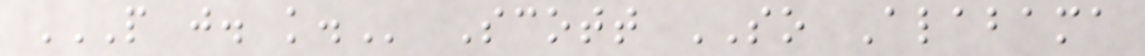P J. K. Scott SO Alabama
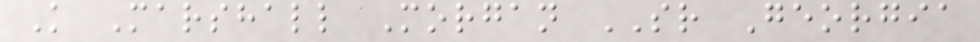K Marshall Morgan SR Georgia
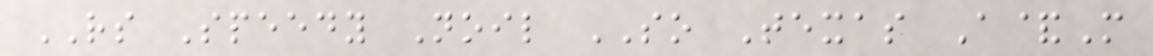RS Speedy Noil SO Texas A&M
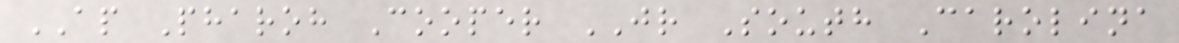AP Pharoh Cooper JR South Carolina
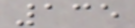135
